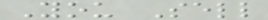You Sell
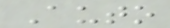Auto
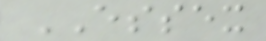ESSEX
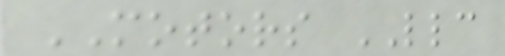MOTORS LLC
